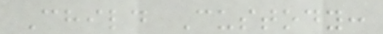Child Custody:
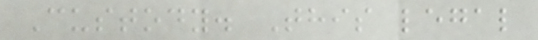Custody. This legal
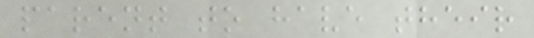parent to have their
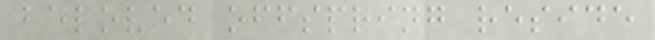beloved offspring reside
